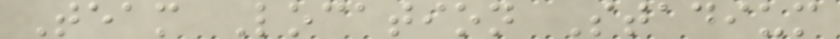Team Location Stadium
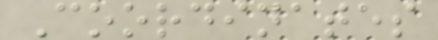Coordinates
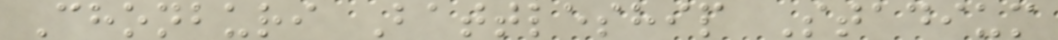Chonburi Battleship Stadium
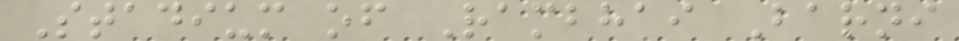Stadium of Rambhai Barni
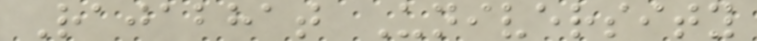Rajabhat University
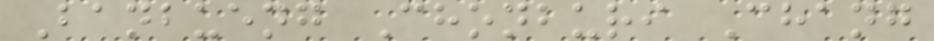Banbueng Chonburi Chang
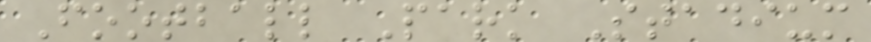Football Park Stadium
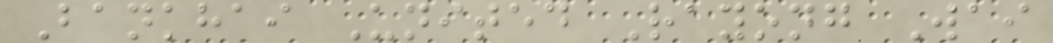Bankhai United Rayong Wai
